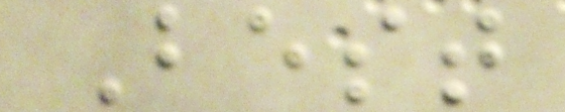Best
